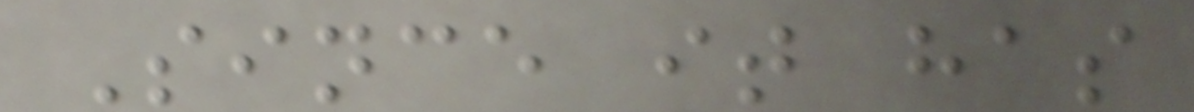Since it has
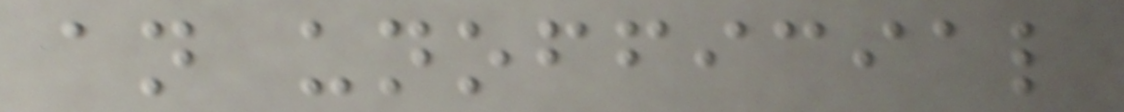an unofficial
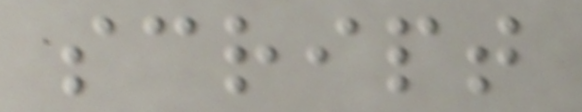script
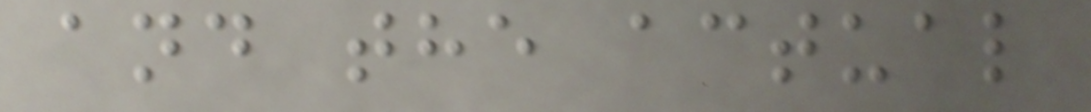and the actual
